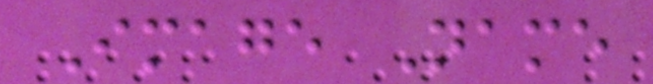Image Name
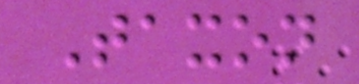Taxon
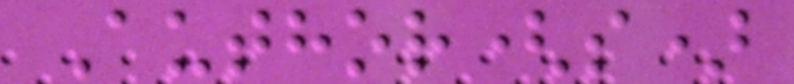Author(s)
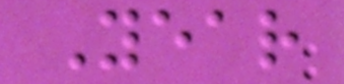Year
